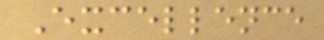Excellence
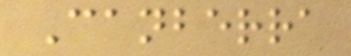Canberra
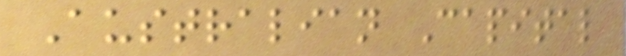Australian Capital
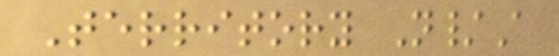Territory N/A
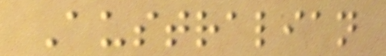Australian
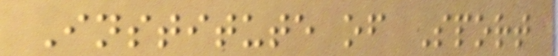Institute of Sport
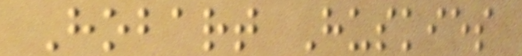Hobart Huskies
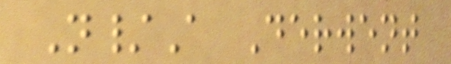N/A Derwent
